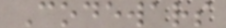Codewars
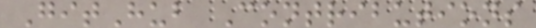GitHub Contributions
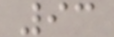93
